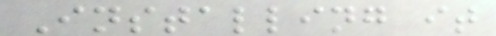Installing it
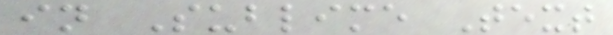in Sublime Text
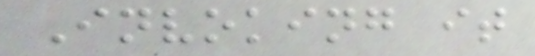Invoking it
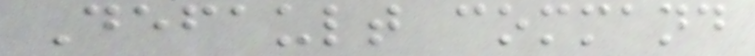Default command
